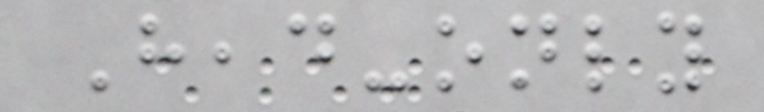Head-only
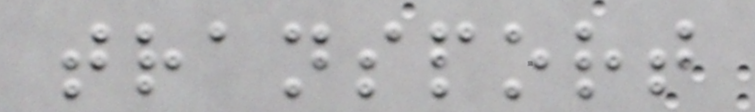transport
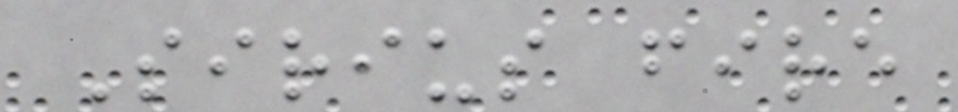Sirius fire
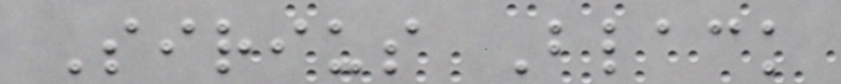Sirius Black
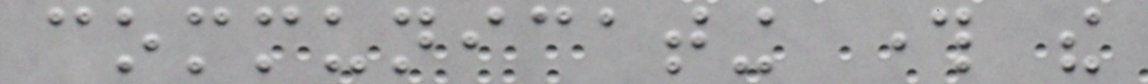communicating through the
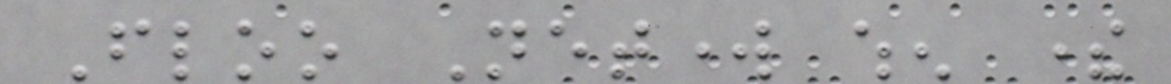Floo Network when there
